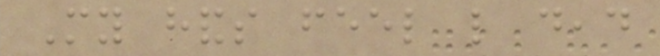My hands feel like dead
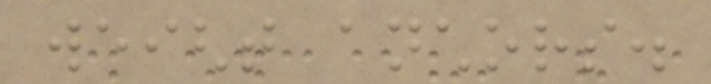weight anchors.
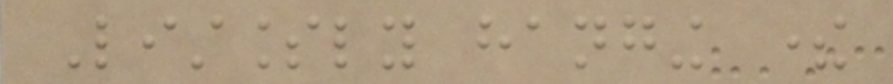Listlessly hanging there
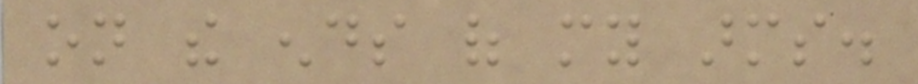on the ends of my arms.
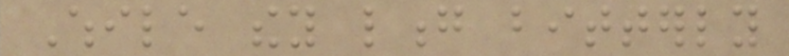While they long bitterly
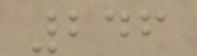246
